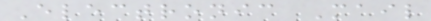Electronic Mail
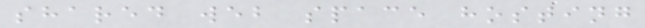shared web space hosting
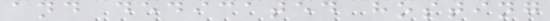and dedicated hosting
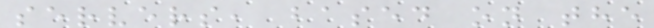servers, based on the
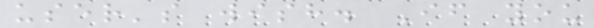user's wish. If you
